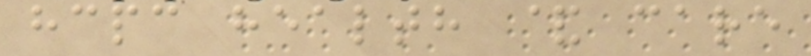hcpc health & care
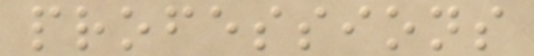professions
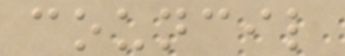council
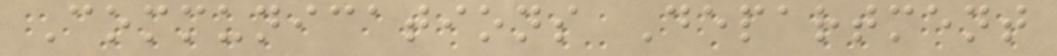Communications Department
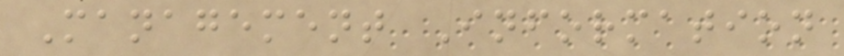Management Information
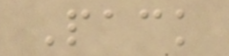Pack
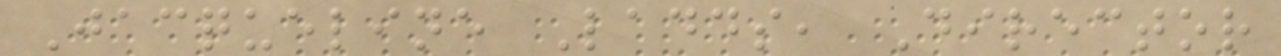Jacqueline Ladds, Director
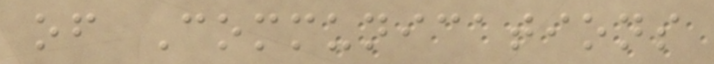of Communications
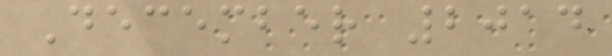December 2014
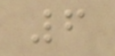6
